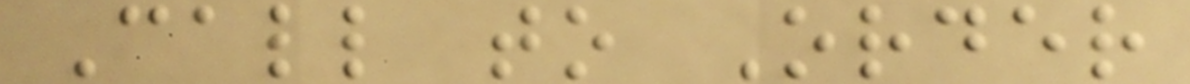Call to Order
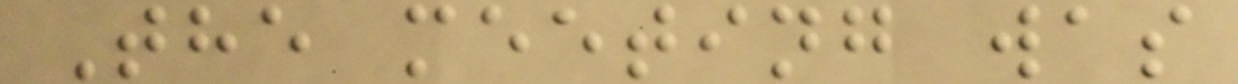The meeting was
